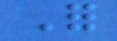For
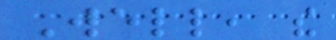Well, the
